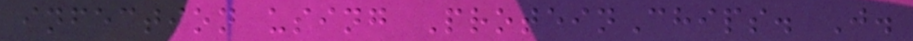infection using ProteinChips. J.
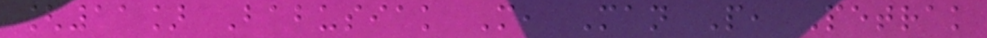[11] Babusiak M, Man P, Petrak
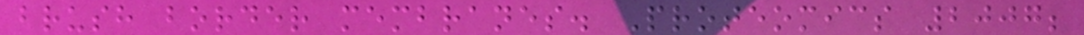brush border membranes. Proteomics 2007;
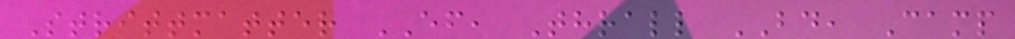Strittmatter EF, Thrall BD, Camp
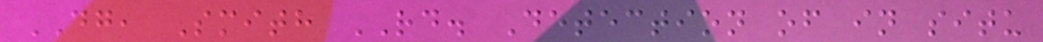DG, Smith RD. Detection of in situ
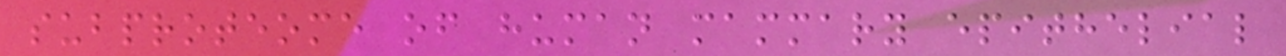subproteome of human mammary epithelial
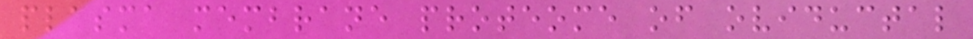plasma membrane proteome of oviductal
